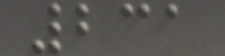231
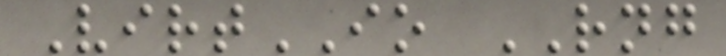VirtIO RNG
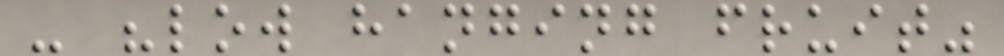- "low hanging fruit"
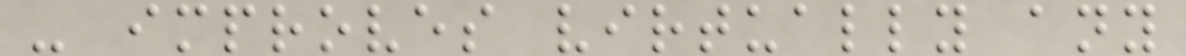- improves virtually any
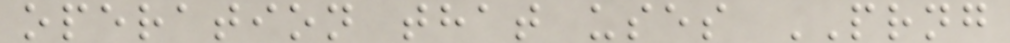operation that uses PRNG
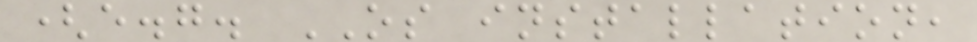(e.g. OS installation,
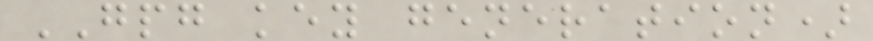GPG key generation)
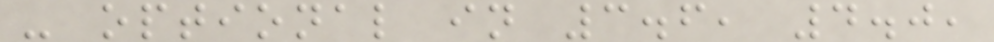- optional in 3.6, 4.0,
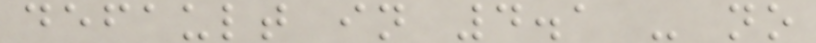default in 4.1 - no
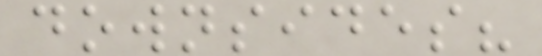downsides?
